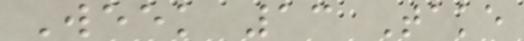Week 13 Take
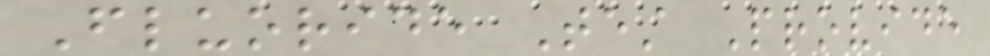Fluoride Test Provide
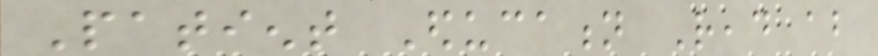Patient Education Read about
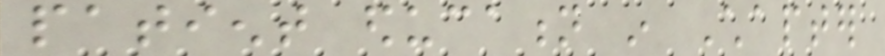patient education in Chapter
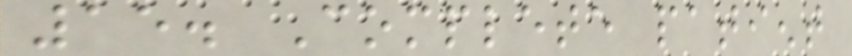15. Complete patient
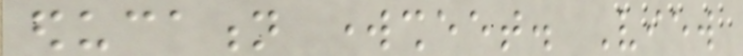education worksheet. View
